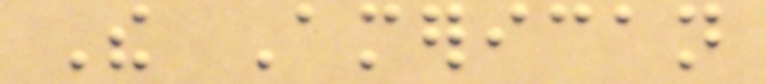The American
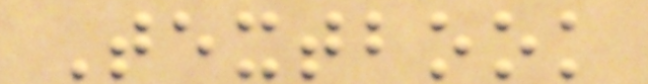Textbook
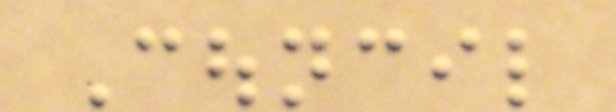Council
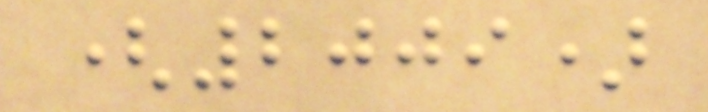(2009)
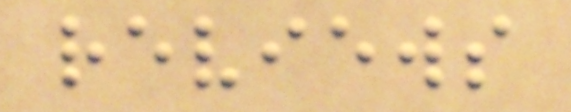reviews
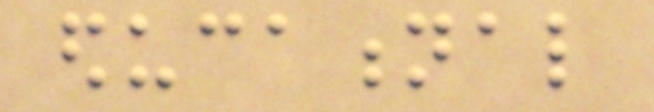educational
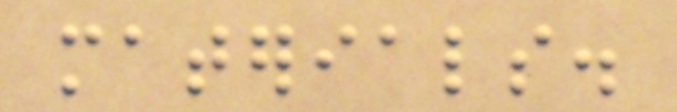materials.
